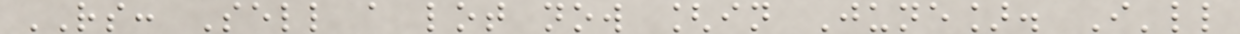RS: Sell a lot now [in June]. I'll
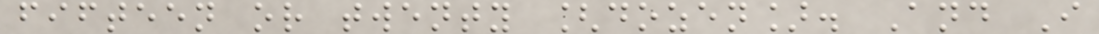fifteen or twenty [dozen]. And I
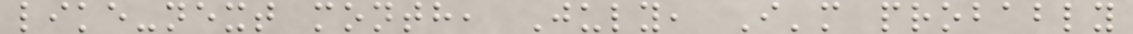like-next month, July, I'm probably
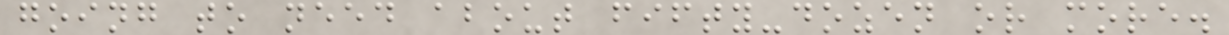going to need about fifty-dozen or more.
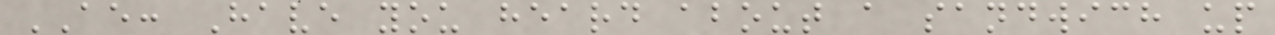AE: Have you heard about a sandwich up
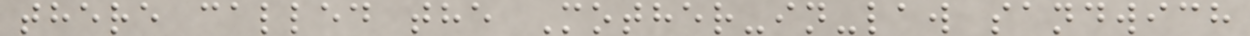there called the Mother-in-law sandwich
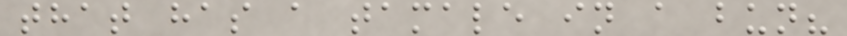that has a tamale in a bun?
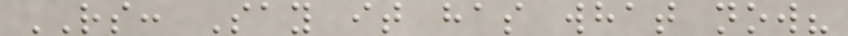RS: Say it has what now?
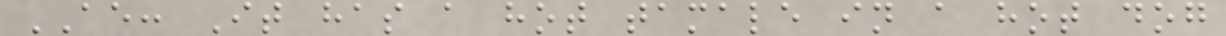AE: It has a hot tamale in a hot dog
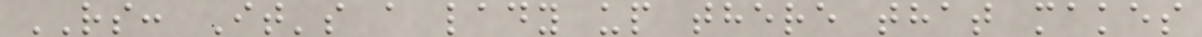RS: It's a lady up there that makes
